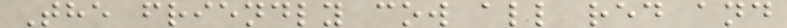The friendly cow all red and
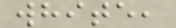white,
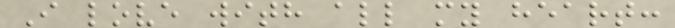I love with all my heart:
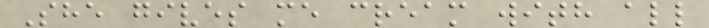She gives me cream with all
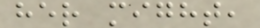her might,
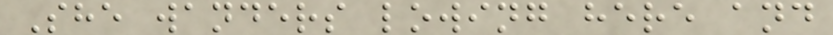She wanders lowing here and
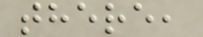there,
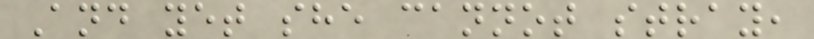And yet she cannot stray,
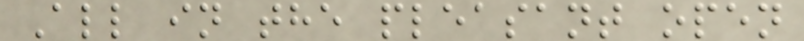All in the pleasant open
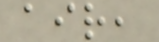air,
